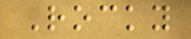Rocky
